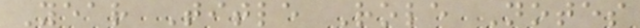Year Title Role Notes
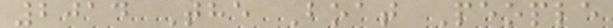2014 The Boat People
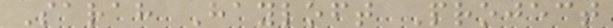Sarah Hayloft Project
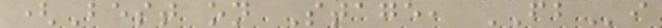(Best on Stage, FBi
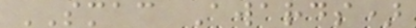SMAC Awards)
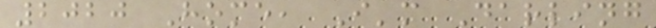2020 Home, I'm Darling
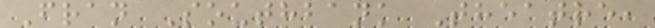Fran Southbank Theatre,
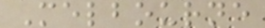Melbourne
